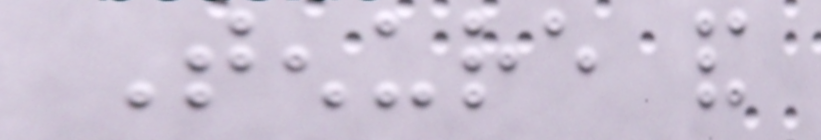Tenure and
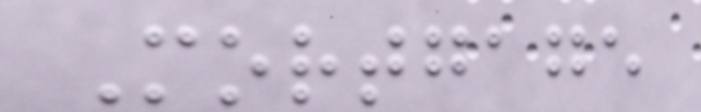Mortgage
